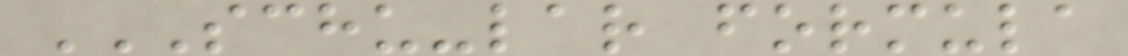SCHU-LAR FORMULA
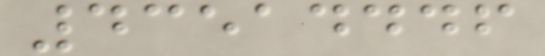43514446
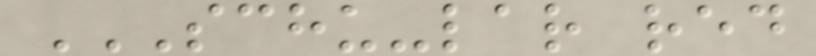SCHU-LAR RED
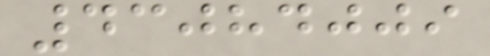43084009
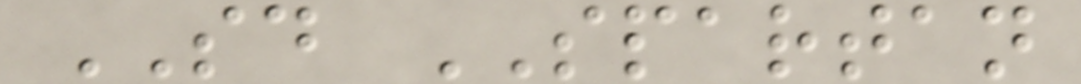SD SPARTAN
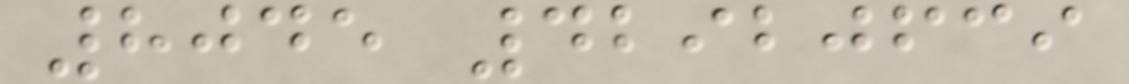8045 42920639
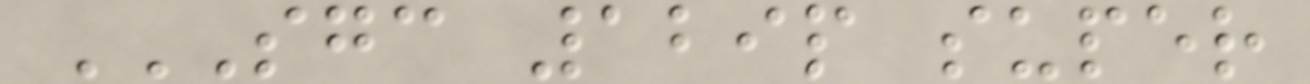SGC 129P SUPER
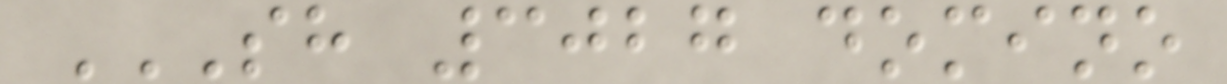SH 3027 DOMINO
